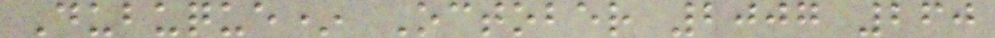Dubuque* October 2007 260
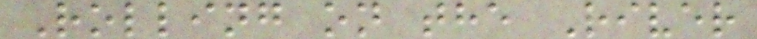Rolling on the River
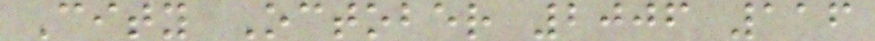City October 2006 116
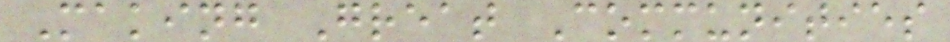Making Great Communities
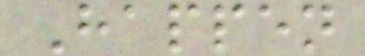Happen
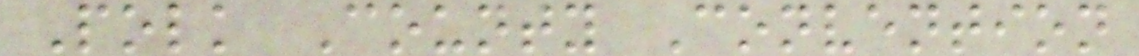Polk County Convention
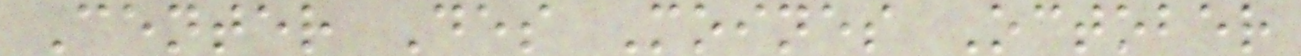Center Des Moines October
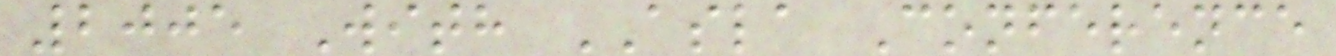2005 With ASLA Conference
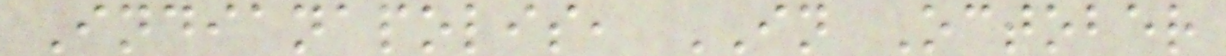Indianapolis, IN October
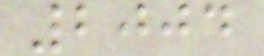2004
